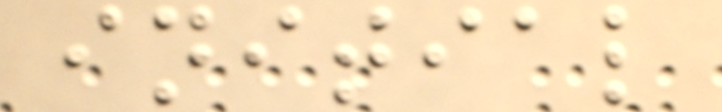initial
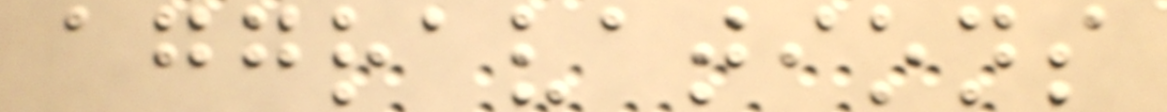aggravations
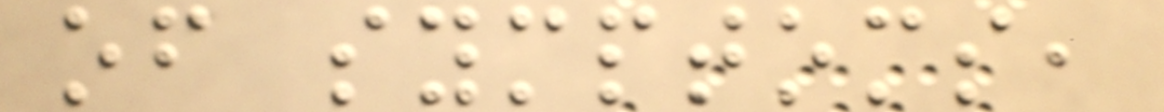of symptoms,
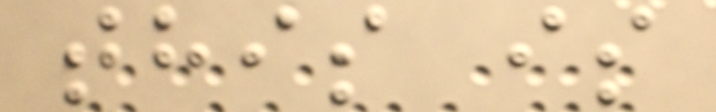this is
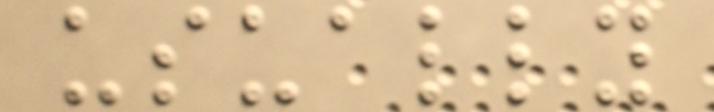usually
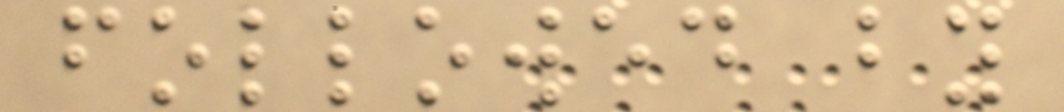followed by
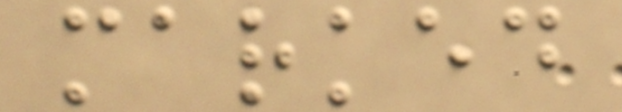marked
